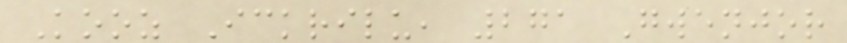Kooz Ickrilu, 271 Gwenjor
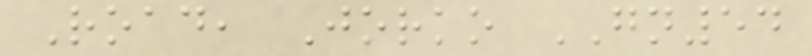Road, Jorko GN54
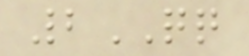2QQ
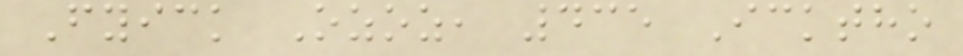Fyick Ozoz, 435 Icktho
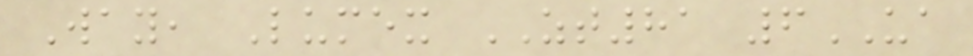Way, Lumex ZT81 6UA
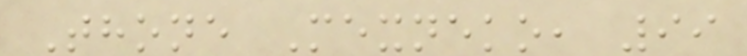Thone Mexneko, 99
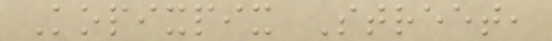Kopixpix Street,
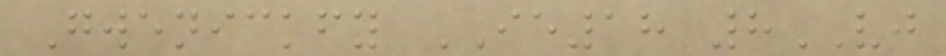Gwenickfy IE18 8VJ
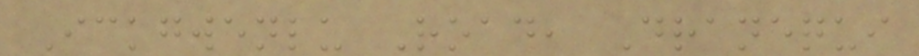Ickgwenlu Road, Dranequi
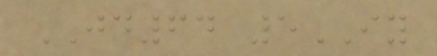JD64 5IY
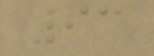93
